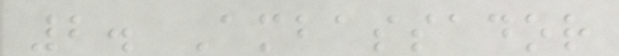2. Ambassador
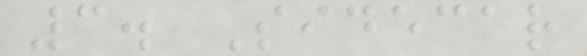3. Sidecar
